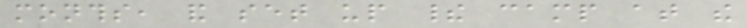months, and set up their camp at the
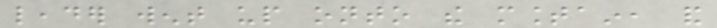leader went up onto the mountain, and
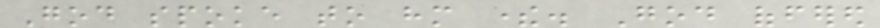God spoke to him there. God offered
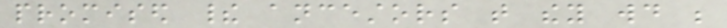promised their ancestors that they would be
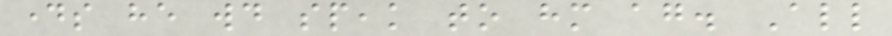days he would speak to him again. All
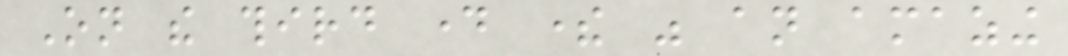On the third day there was an amazing
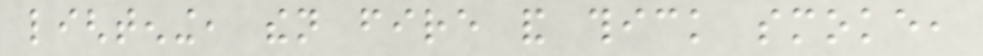lightening, then fire and thick smoke,
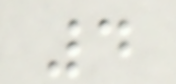4
